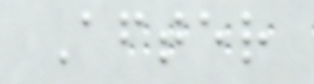After
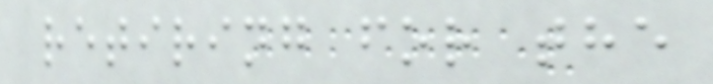retiring for the
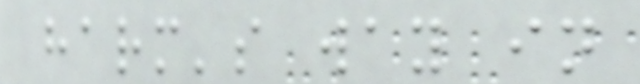harm's way in
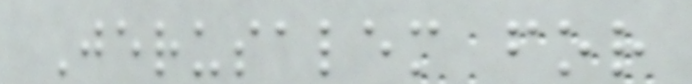Jerusalem for
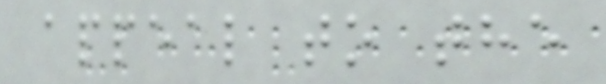appeal to the
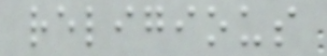religious
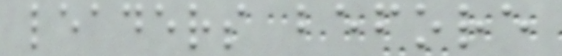leaders before
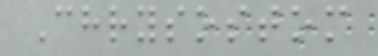Chrysostom
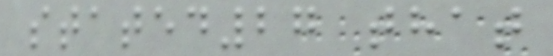stated27 that
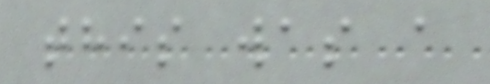this was a
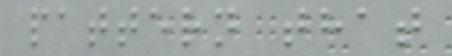pattern that
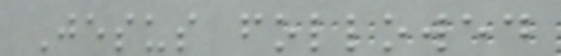Jesus followed
